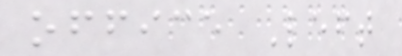office Left
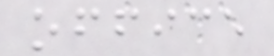office
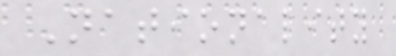Nationality
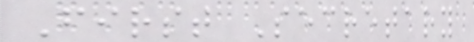First Secretary
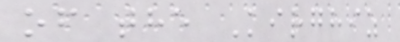of the Kirghiz
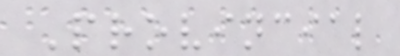Provincial
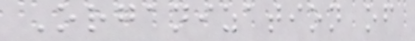Organization of
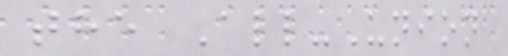the All-Union
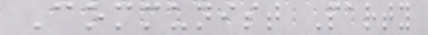Communist Party
